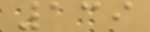139
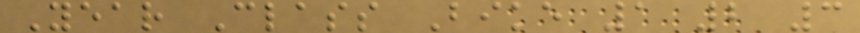Year Class Bike 1 2 3
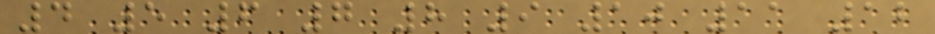4 5 6 7 8 9 10 11 12
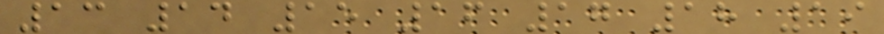13 14 15 16 17 18 19
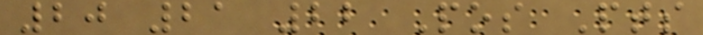20 21 22 Pos Pts
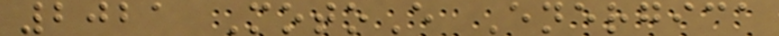2021 MotoE Energica
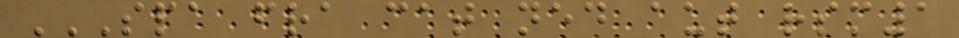SPA FRA CAT NED AUT RSM1
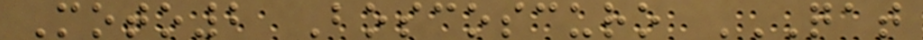Moto2 Boscoscuro QAT
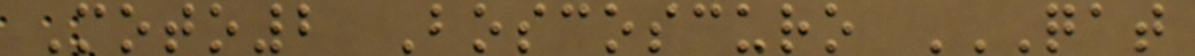Moto2 Boscoscuro QAT
